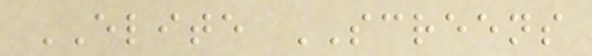ELITE SCREENS
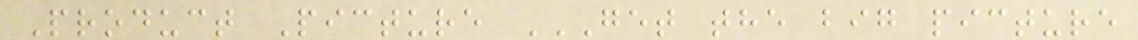Product Picture GET THE BIG PICTURE
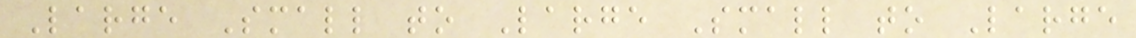Large Small to Large Small to Large
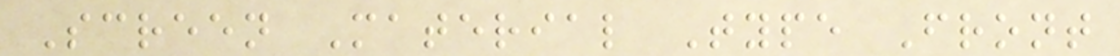Screen Material Type Front
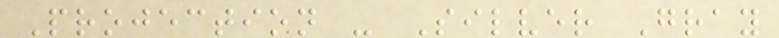Projection - Silver Gray
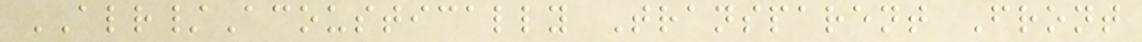ALR/Acoustically Transparent Front
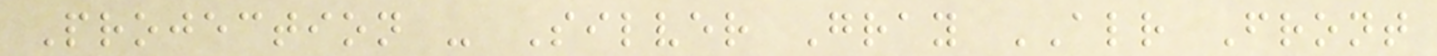Projection - Silver Gray ALR Front
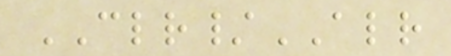CLR/ALR
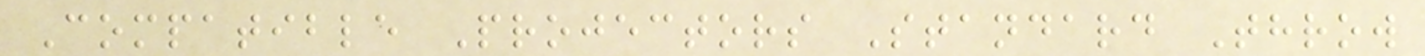Compatible Projectors Standard Throw
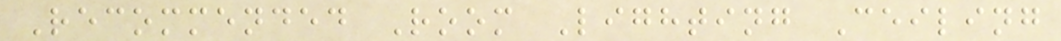Recommended Room Lighting Ceiling
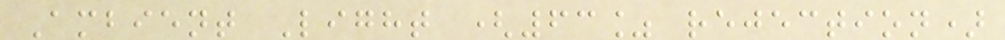Ambient Light (63% rejection)
